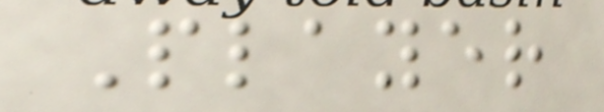Player
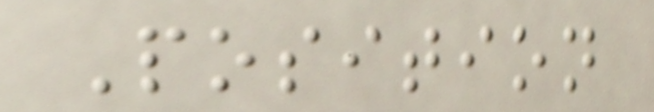Position
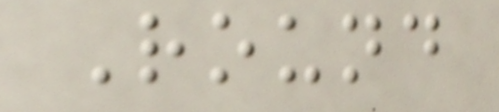Round
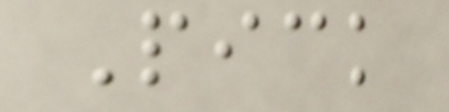Pick
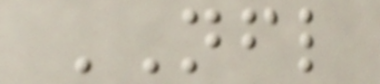NFL
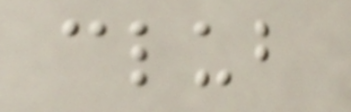club
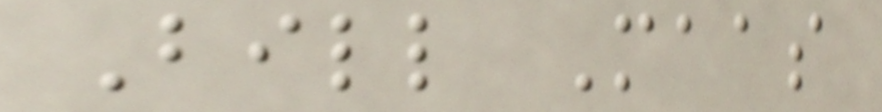Bill Maas
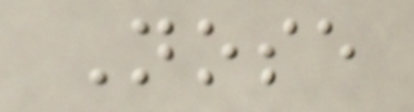Nose
